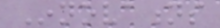Innovations
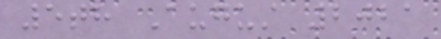5th August 2021
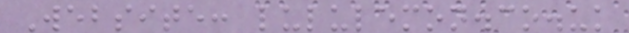Website: lululemon.co.uk
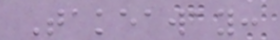Takeaway:
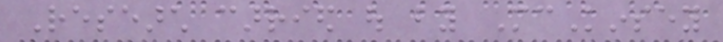Research carried out by McKinsey
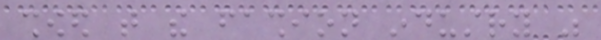showed that the fashion industry was
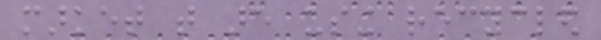market that are using recycled
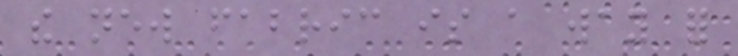the new fabric is a way for
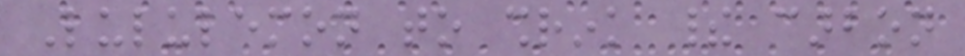Lululemon to shrink their carbon
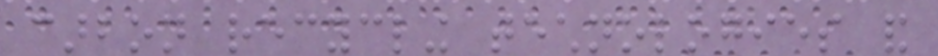carbon recycling technologies and
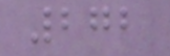272
